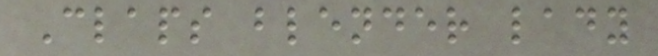Claps blender lady
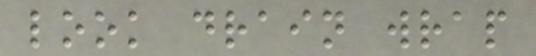look drain wrap
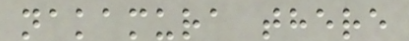nakamura there
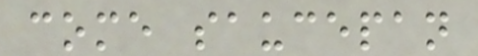come saucepan
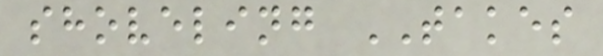shoveling TAKES
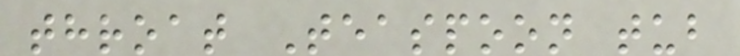throat Teaspoon tub
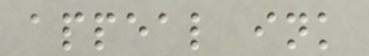appeal ink
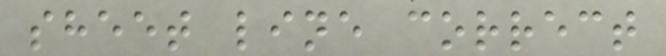sheet line correct
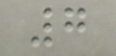7
